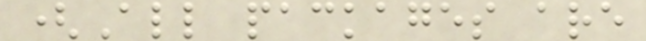(All packages are
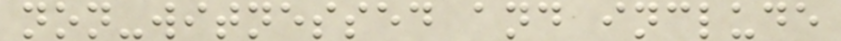non-witnessed and include
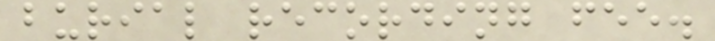burial recording fee.
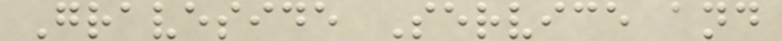Graveside Service and
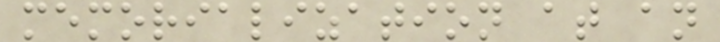memorialization at an
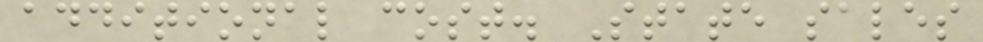additional cost. State sales
